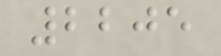2205
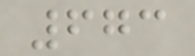673
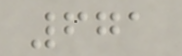671
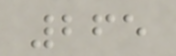265
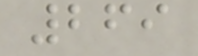269
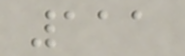111
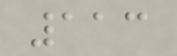113
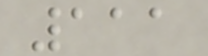111
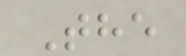The
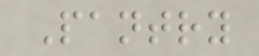Pantry
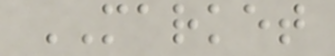MARKET
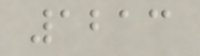1213
